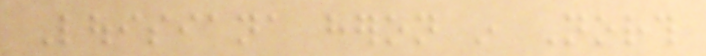Louisiana heron in North
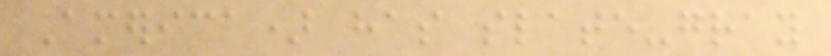America) has slate-gray
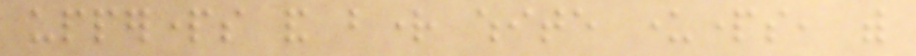upperparts and bright white underparts, with
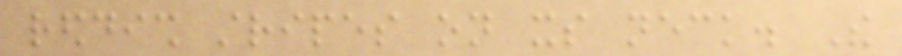reddish stripes on its neck. The
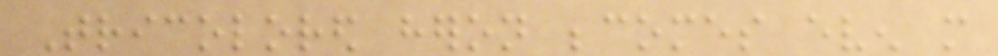Tricolored heron becomes even more
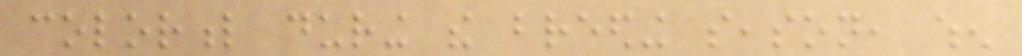colorful during the breeding season, when
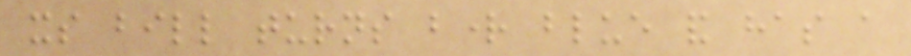its bill turns bright blue and has a
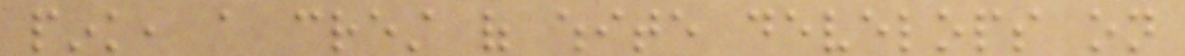pink, a crest of white develops on
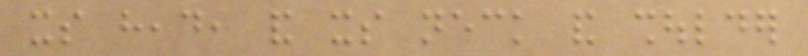its head, and its neck and shoulder
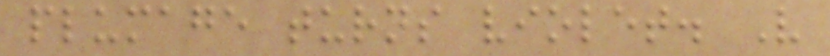plumage turns violet. Very
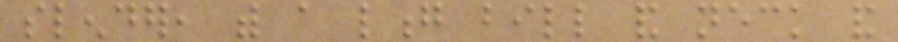slender, with a long bill and neck and
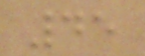45
